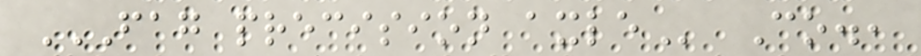FAG PRECISION AXLE Co.,
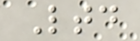Ltd
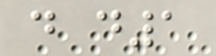d d1
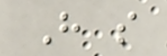H s
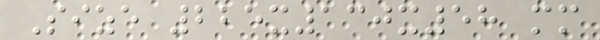Size 225x130x58 mm
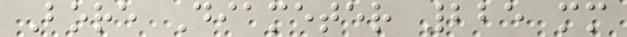Bore Diameter 225 mm
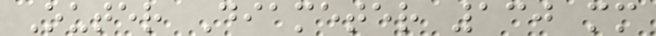Outer Diameter 130 mm
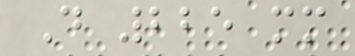D 225 mm
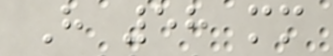H 58 mm
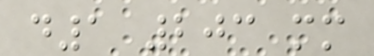d1 203 mm
